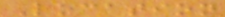Location
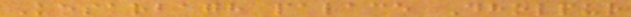Kesarbagh palace Dholpur
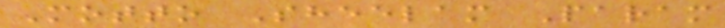Motto Sheelam Param
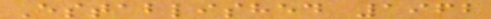Established 1962
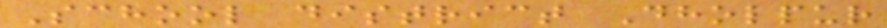School district Dholpur
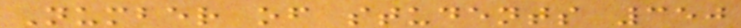Number of students 350
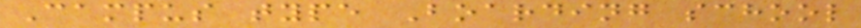Campus type Boarding school
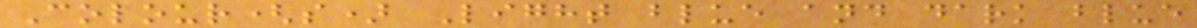Colour(s) Light blue and dark blue
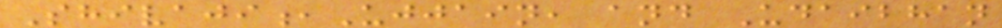Shivaji,Ujjain, and Udaibhan
